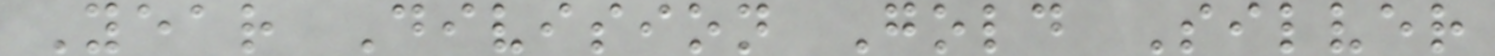Year Division Gold Silver
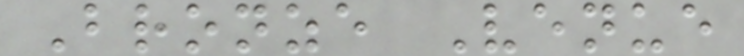Bronze Venue
